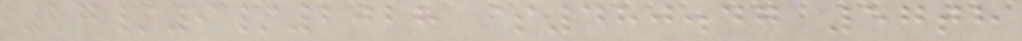17/9/2028 $480.47 57th
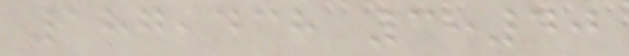187,438 3:40
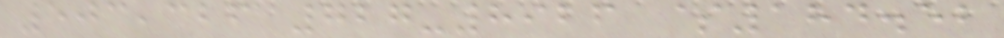503,326 727-8926 $184.52
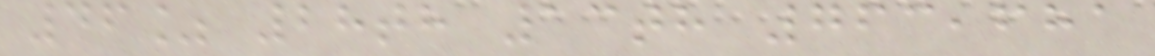46% 28th 13th 763,681
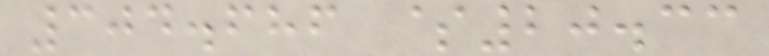304.686 $20.33
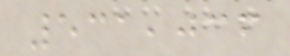531,036
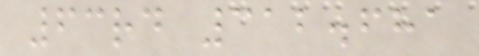63rd 312.681
